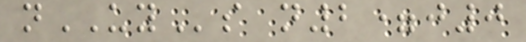nUYs n2=j0
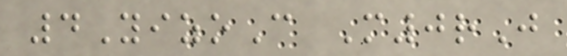4YizoC M0rJ
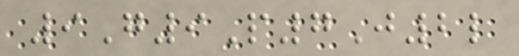9G9P7J2l
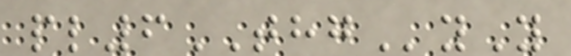pl6THGyY
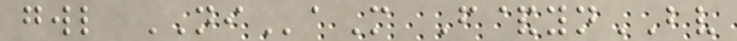gwl NIaM F&ynBV
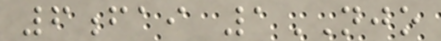6fai 1NJO
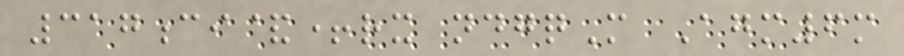317ci&+rx ndgqM Agm6m
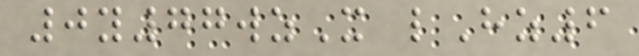0y77wzX lHz6
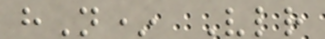hN* Vlr
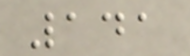141
